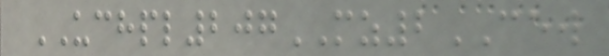UCHPL207MZ2CEW
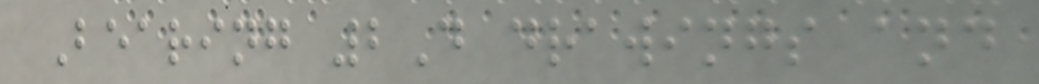Bearing 2D drawings and
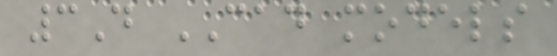3D CAD models
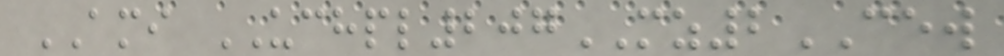AMI UCHPL207MZ2CEW
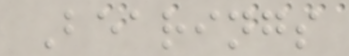Bearings
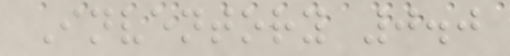Inventory 0.0
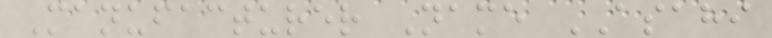Manufacturer Name ASAHI
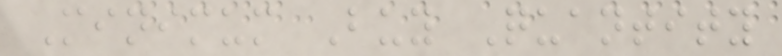Minimum Buy Quantity
